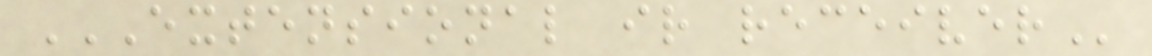EXTENSIONAL IR RECEIVER
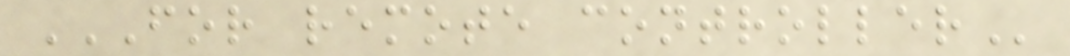FOR REMOTE CONTROLLER
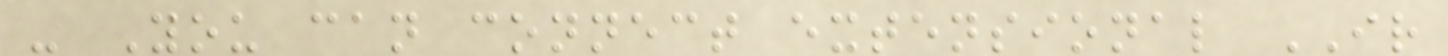- You can connect extensional IR
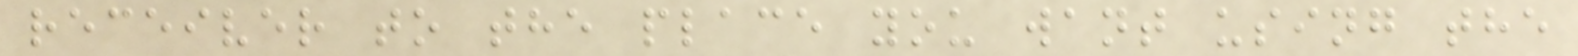receiver to the place you want using the
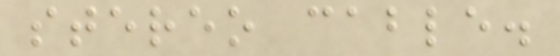stereo cable.
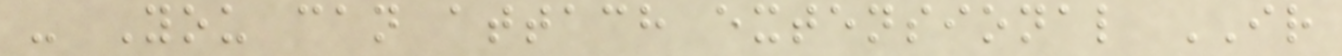- You can attach extensional IR
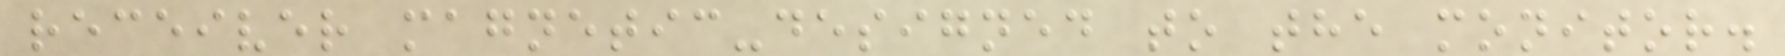receiver magnetic-designed to the monitor.
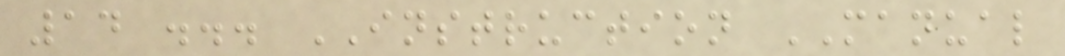14 ... INSTRUCTION MANUAL
